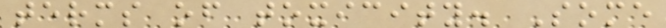terms of toxicity. Some
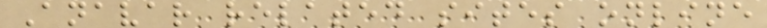Anavar related sites online
